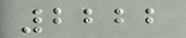2222
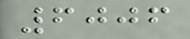6006
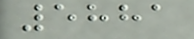5881
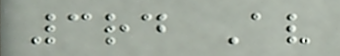3rd Av
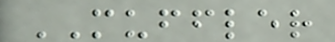MUFFLER
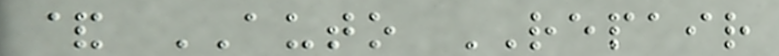& AUTO REPAIR
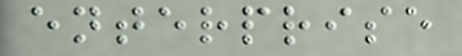enterprise
